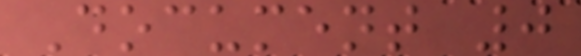Document 0
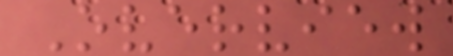Overview
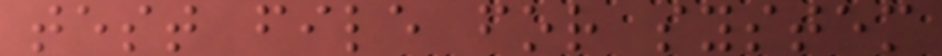test file for system
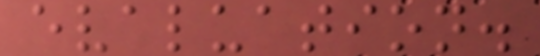evaluation.
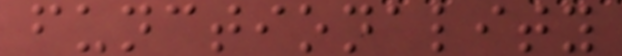functionality
